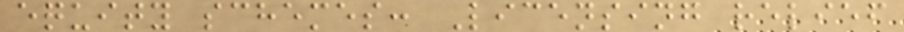equity schemes: Licensing relief
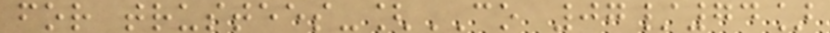for trustees-[CO 07/74]
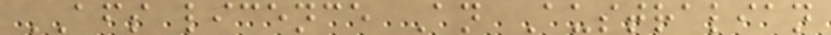AFS licence An Australian
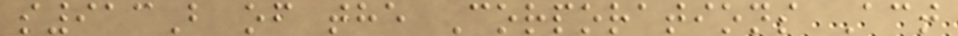s913B of the Corporations Act
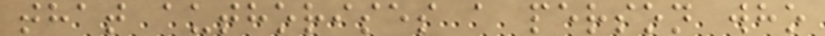that authorises a person who
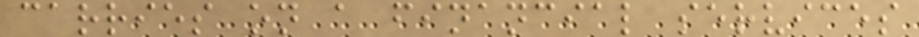carries on a financial services
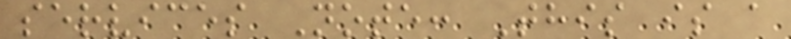services Note: This is a
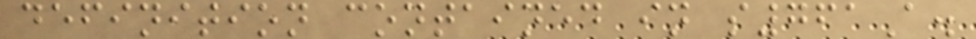definition contained in s761A.
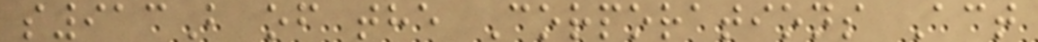s913B of the Corporations Act
